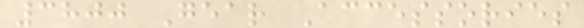3800 Gear Accessories
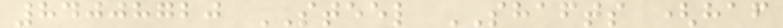84008720 STEEL SHAFTS (haf
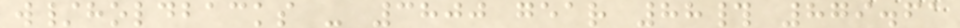w/holdbacks - 3800 gear 88# 879.61
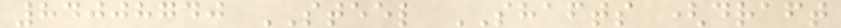84008740 STEEL SHAFTS (draft
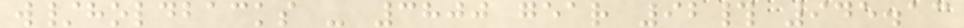w/holdbacks - 3800 gear 92# 945.13
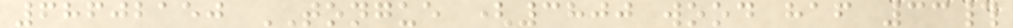68602150 TONGUE (3800 wood haf 33#
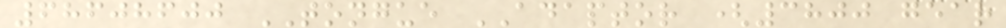68608600 TONGUE ADAPTOR (3800 gear
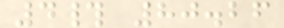4# 80.26
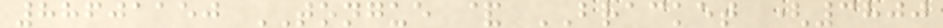88601150 TONGUE & BRACKET (3800
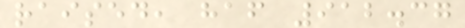raised, haf 912.37
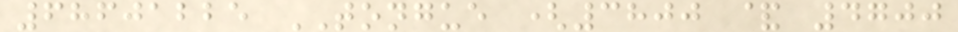68601225 TONGUE (3800 & 4700
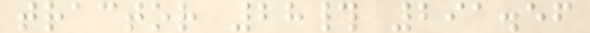tractor 28# 291.56
